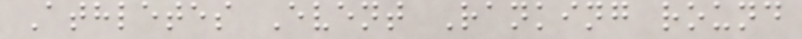Athletes Event Ranking round
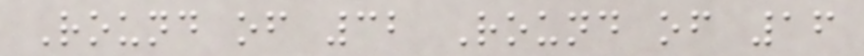Round of 32 Round of 16
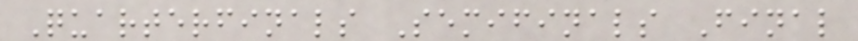Quarterfinals Semifinals Final
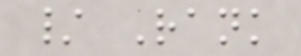/ Rank
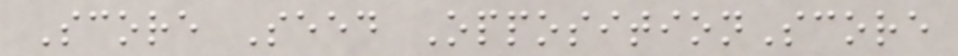Score Seed OppositionScore
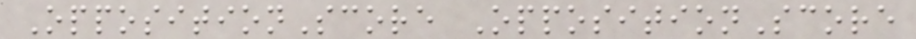OppositionScore OppositionScore
